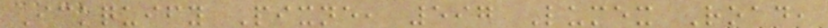Ickquify Pixne, 597 Lumex Road,
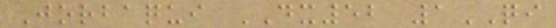Jorbaqui DX52 1QI
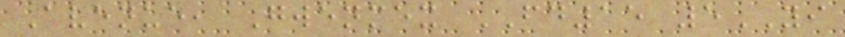Avenue, Gwenmex FD15 5YI
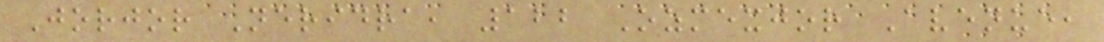Jorjor Neridra, 122 Ozmexjor Avenue,
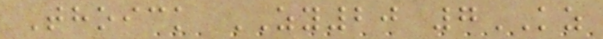Thoick ZY20 7KZ
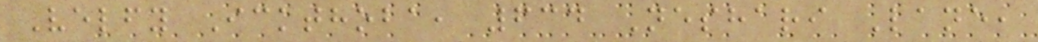Velfy Ickthoba, 634 Neshari Lane,
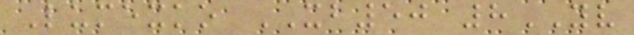Lumexko XB50 8YV
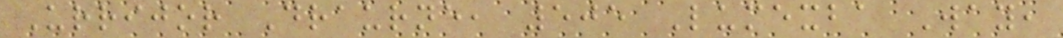Urrijor Draurne, 505 Lumexba Way,
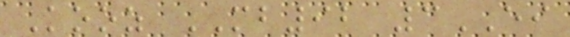Kooz MB92 3EI
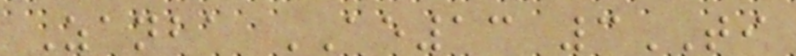Zanba AE13 3TI
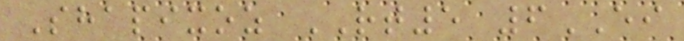Shapixoz RT5 6EI
